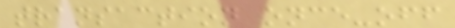transaction once-off
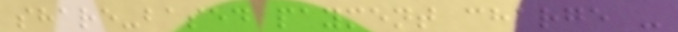share-based payment charge -
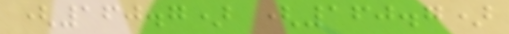(160.7) (160.7)
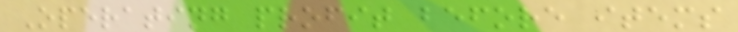Operating profit before items
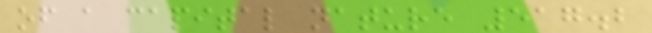of a capital nature 517.2
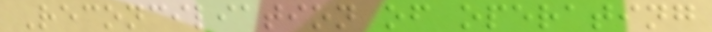Reconciliation of operating
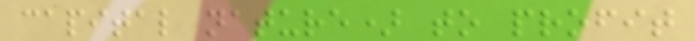capital nature) to profit
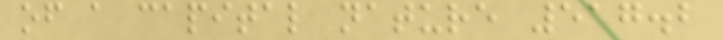of a capital nature 517.2
